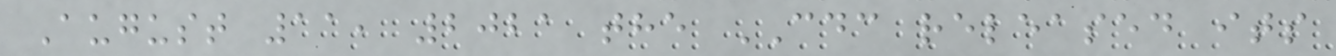August 11, 2021 the CDC released its
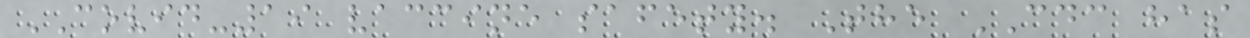COVID-19 vaccine safety. The CDC has
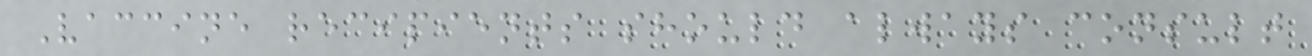Vaccine recipients should always consult
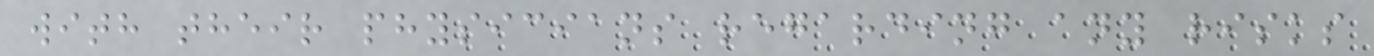with their physicians regarding any risks
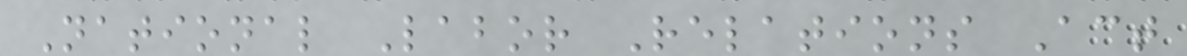National Labor Relations Act
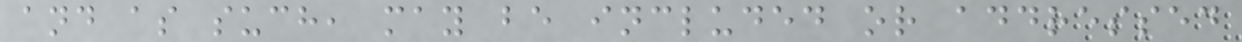and as such, may be included or addressed
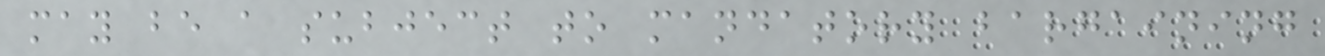may be a subject to mandatory bargaining
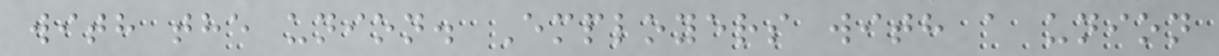with the union. Employers with a union
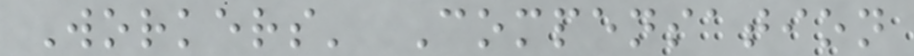Workers' Compensation
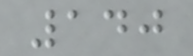140
